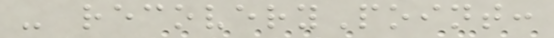- recoveryPoint:
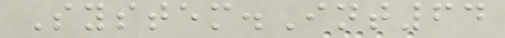System.Int64
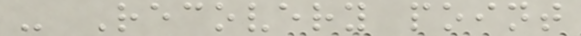- Recovery point
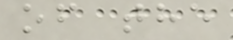of the
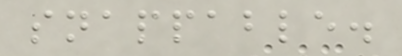snappable.
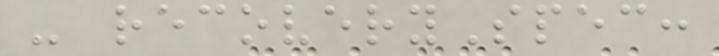- recoverySpec:
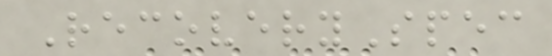RecoverySpec
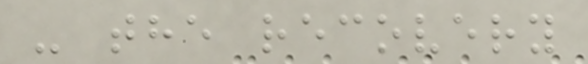- the recovery
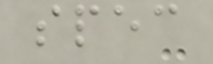spec
